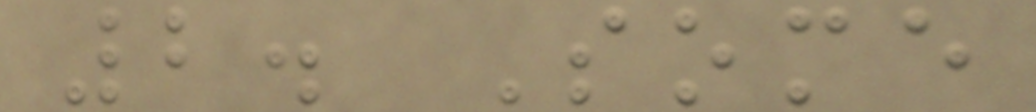2. Some
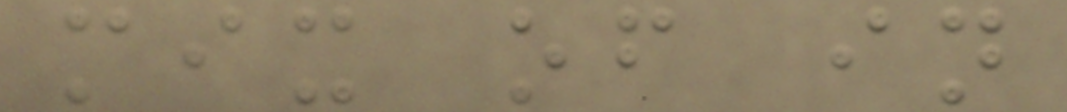mix of in
